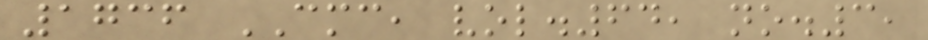1736 CMC, vol.64, no.3,
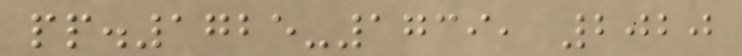pp.1725-1739, 2020
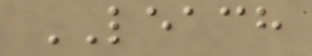LEACH
